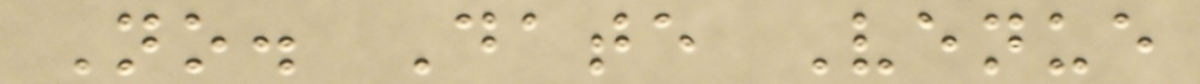No. Date Venue
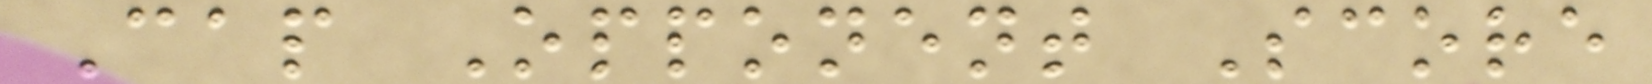Cap Opponent Score
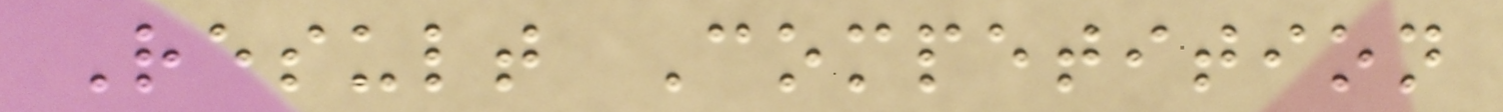Result Competition
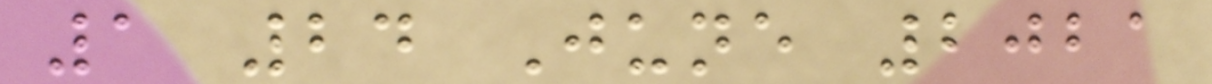1 24 June 2021
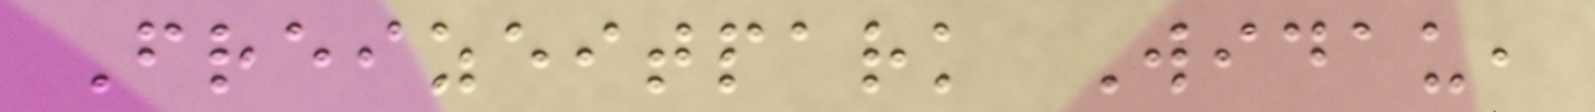Freizeitpark Widau,
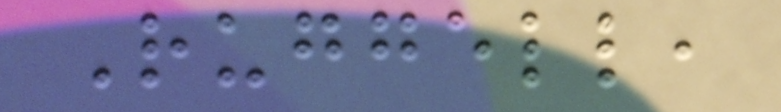Ruggell,
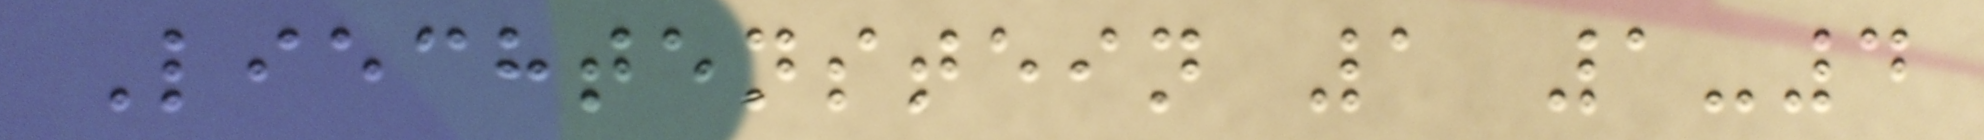Liechtenstein 1 1-4
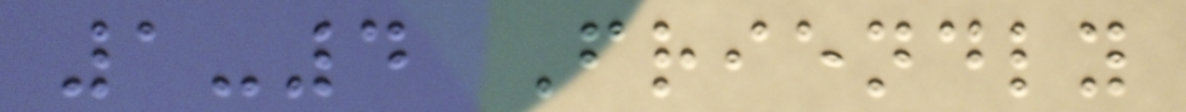1-4 Friendly
